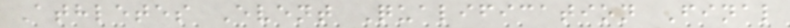Athletes Event Qualification Final
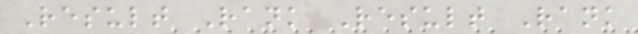Result Rank Result Rank
